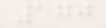170
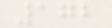172
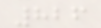826
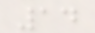14
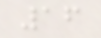16
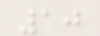10
